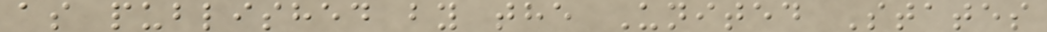as published by the United States
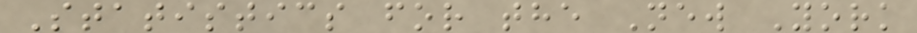Statistics for the New York
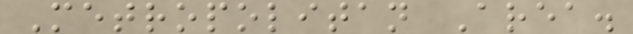Metropolitan Area.
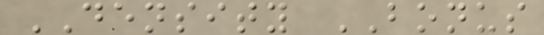DENSITY BONUS
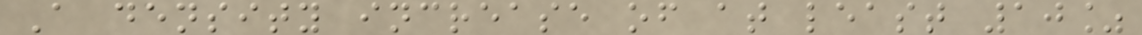A density increase of at least 10%
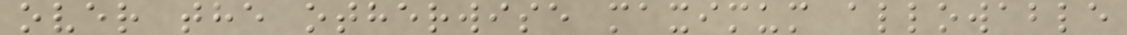over the otherwise maximum allowable
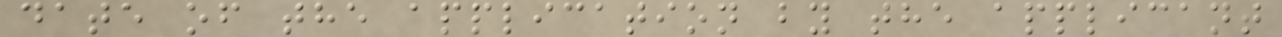date of the application by the applicant
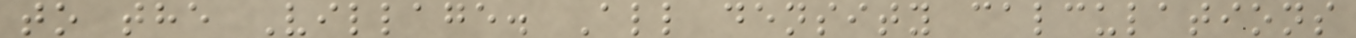to the Village. All density calculations
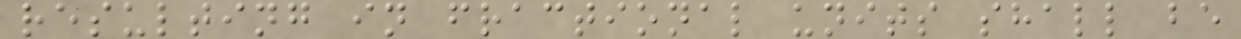resulting in fractional units shall be
